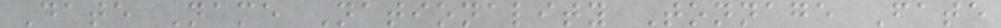Date Name Nationality Tonnage Fate
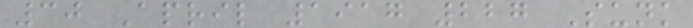30 April 1917 227 Sunk
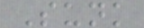Sunk
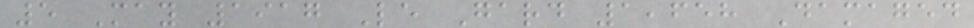5 May 1917 Le Gard 1,658 Damaged
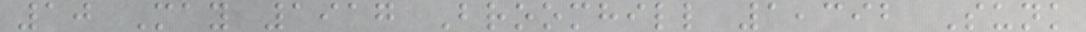10 May 1917 Broomhill 1,392 Sunk
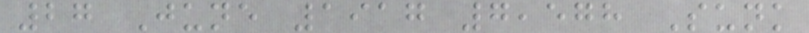27 June 1917 7,578 Sunk
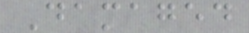Damaged
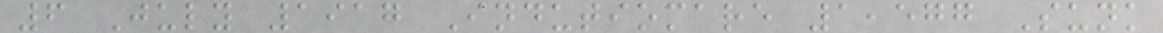6 July 1917 Indutiomare 1,577 Sunk
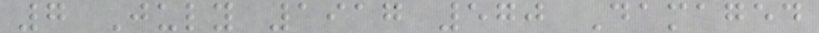7 July 1917 570 Damaged
